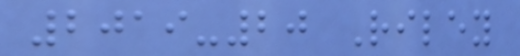2019-20 Riley
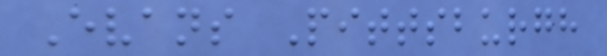Evans Pittsburgh
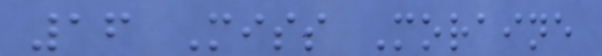16 Miss Moraine
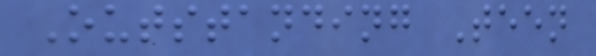Outstanding Teen
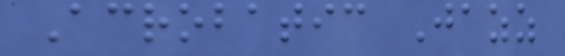Acrobatic Jazz
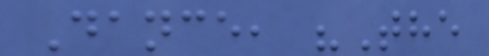Dance, "The
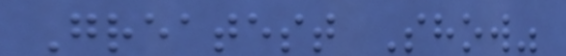Greatest Show"
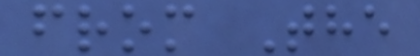from The
